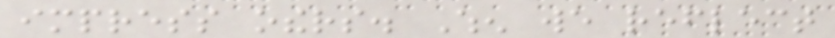impress others. When we reflect
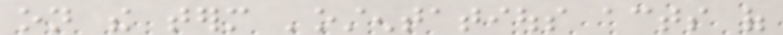on the term 'ostentatious acts of
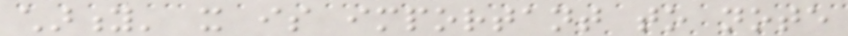charity' it is important to note
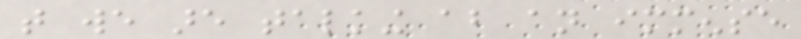that we are talking about an immense
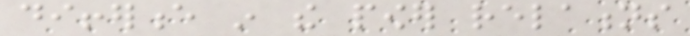difference in the power relations
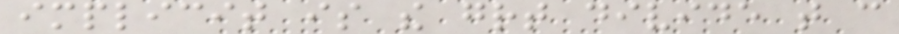implicit is the great divide that can
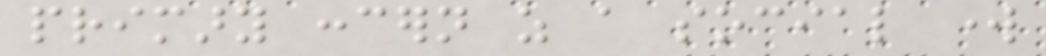primary concern as a social work
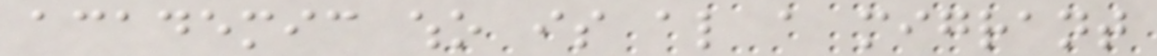academic who is also a migrant
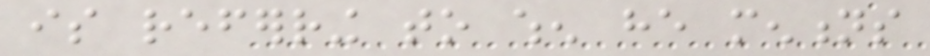is referring to when he mentions
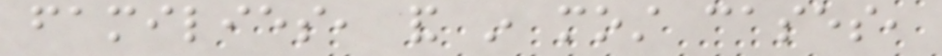families, and in most cases,
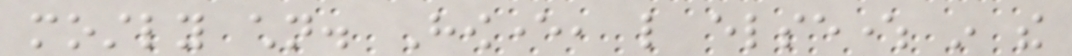mostly children. However, like elsewhere in the
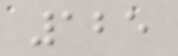125
